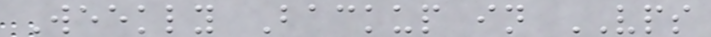Weekly Backup in VPS
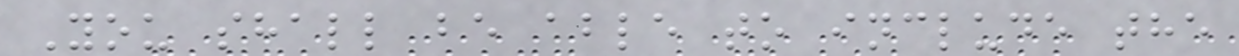You shall be able to include the
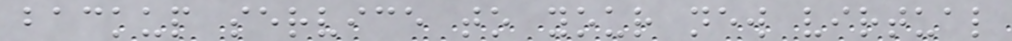backup service to your new virtual
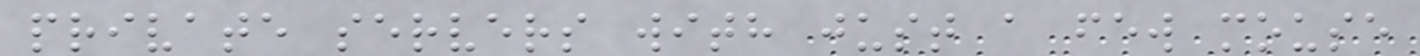private servers with just a few mouse
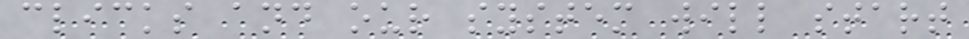clicks and our system will start
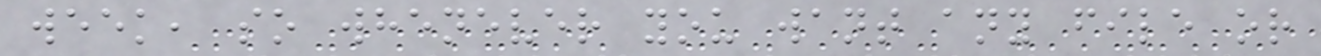week, so whenever you want any file or
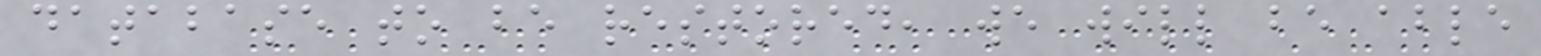database to be restored, we will be able
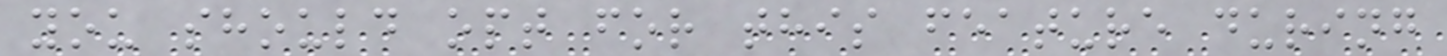you should opt for this feature during
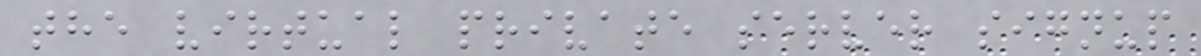the virtual private server signup
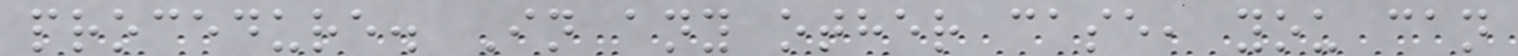procedure. In any other case, you can
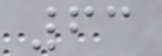63
